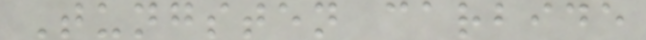Tungsten carbide
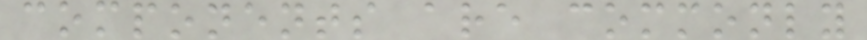components are commonly
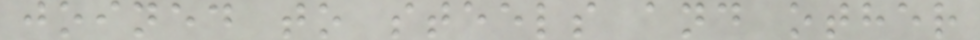joined to steels and other
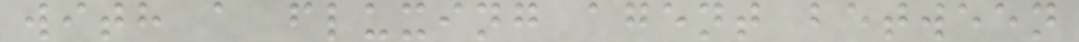with a fluxing agent between
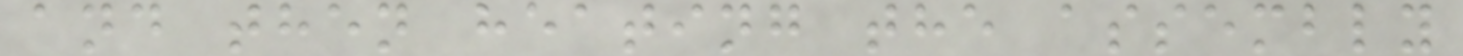and then heating the assembly
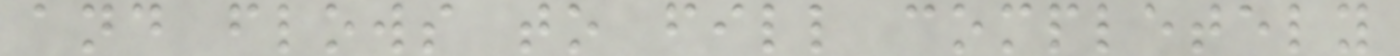and flows to fill completely
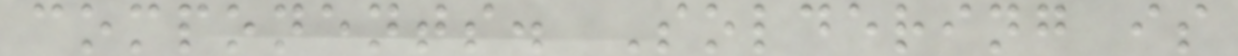components. Soldering is
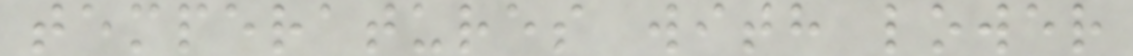temperatures with lower
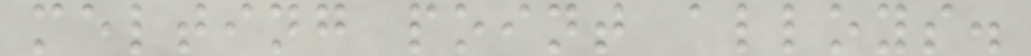melting point alloys.
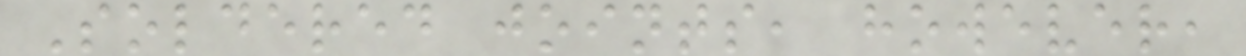Soldered joints, however,
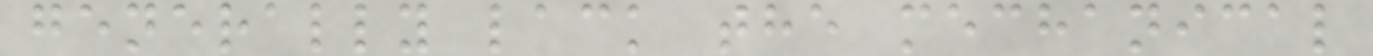generally lack the mechanical
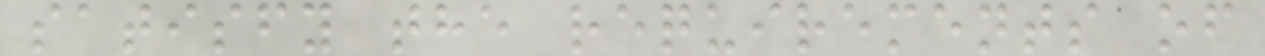satisfy the requirements of
